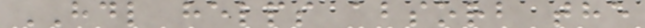HDL helps absorb the
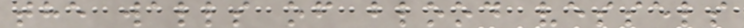the walls of blood vessels
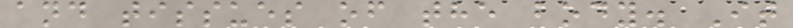and tissues of the body. It
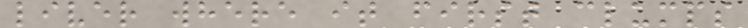liver where it first clumps
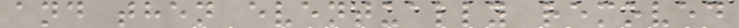and then eventually removed
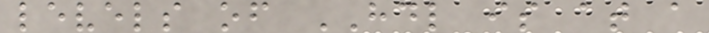levels of HDL is at a
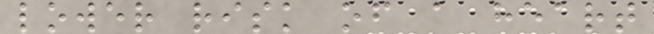lower risk of a heart
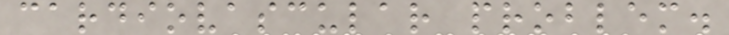cardiovascular problem.
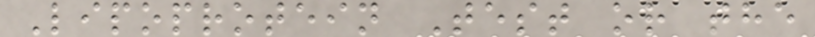Lipoprotein Test or the
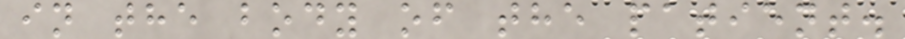in the body of the patient.
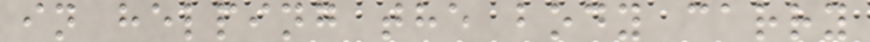in helping the body carry
